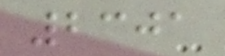2301
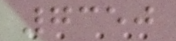7350
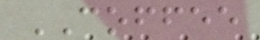COFFEE
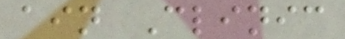ain Clinic
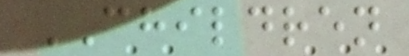CHILDREN
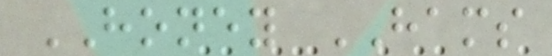HONEY HAMS
